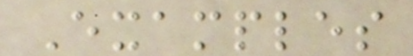Examples
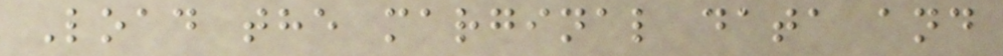Load the marginal data and
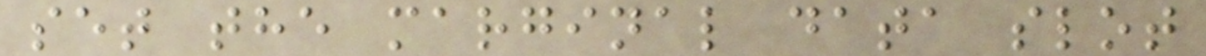set the marginal data slot
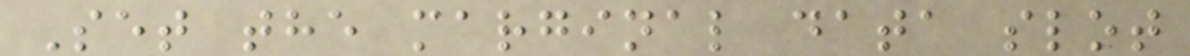Set the marginal data slot
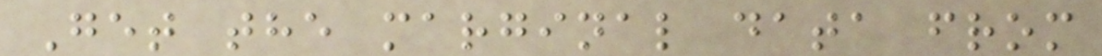Get the marginal data from
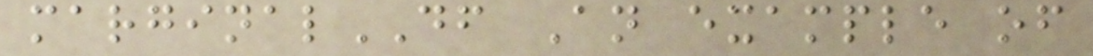marginalDF An example of
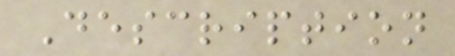Description
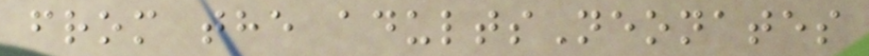from the adultsNeonates
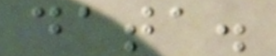data.
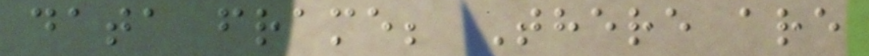data frame; There are
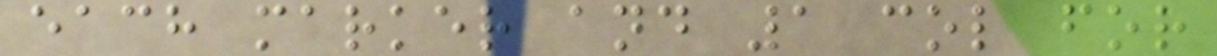each marker and 1 col for
